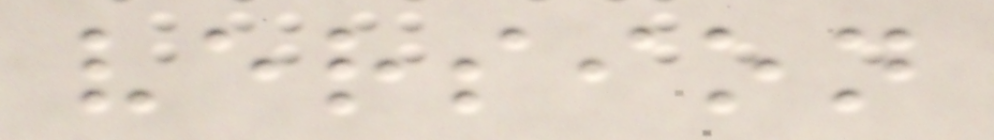version
